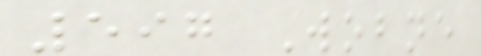597 Wobne
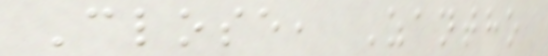Close, Zantho
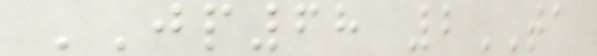JP68 2TA
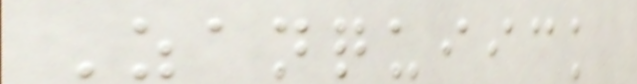Zanquiick
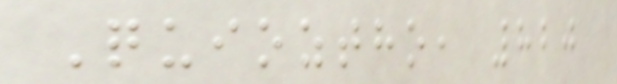Quioztho, 820
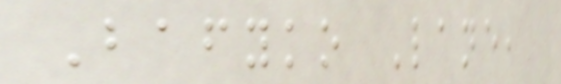Bafyko Lane,
